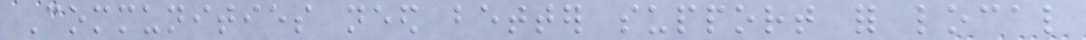Communities need better support for local
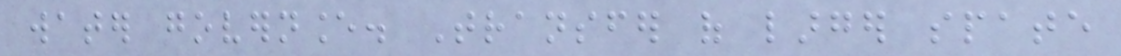water governance. Transfer of larger spate
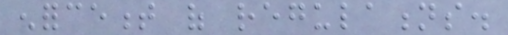enforcement of regulations.
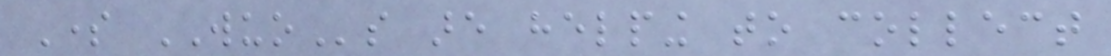Some WUOs are helping to collect
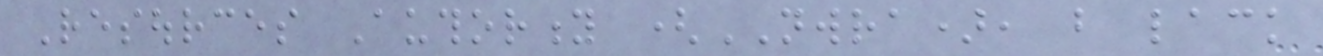Resources Authority (NWRA), but lack
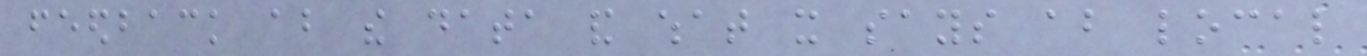feedback about the data and what it says about local
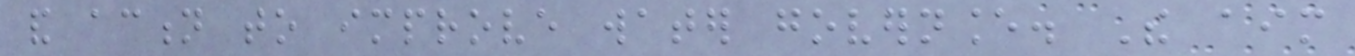and action to improve water governance. The aim
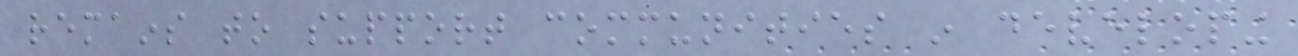remains to support communities in developing
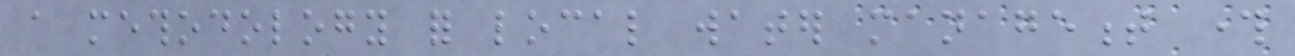a methodology for local water management through
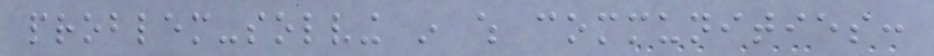problem-solving in which communities:
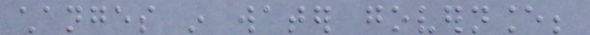changes in water governance;
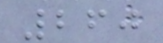260
